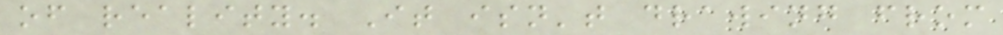of reality. It isn't drawing from
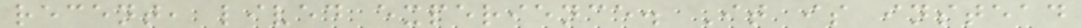recent, lived experience. It is instead
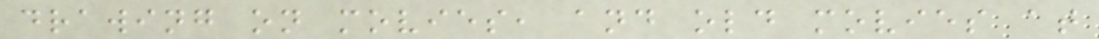drawing on movies, and old movies at
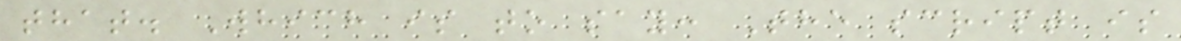that. Which is to say: The script is
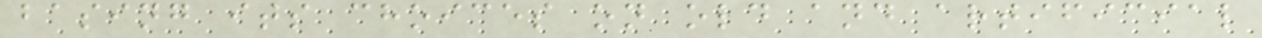basing its choices on old and artificial
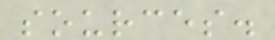sources.
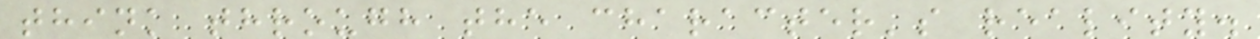think through the character's reality.
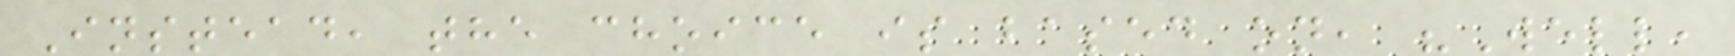Instead, the choice is based on, "Well,
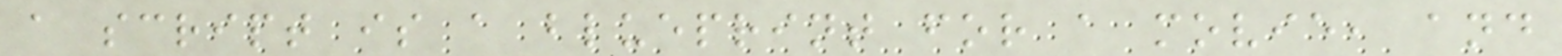a script is a blueprint for a movie, and
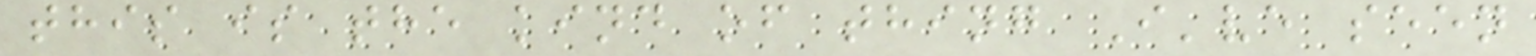this is the kind of thing I've seen
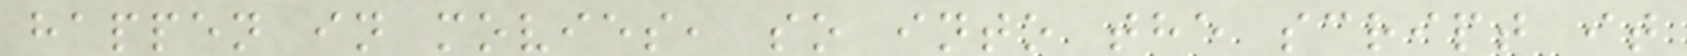happen in movies, so into the script it
